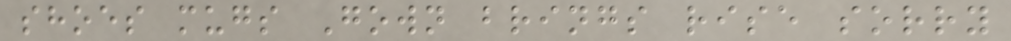shoes mugs Gown brings rise sorry
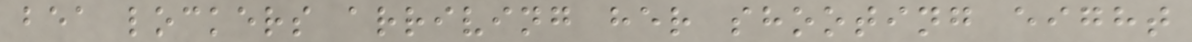bea lockers arriving her shooting eight
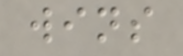wins
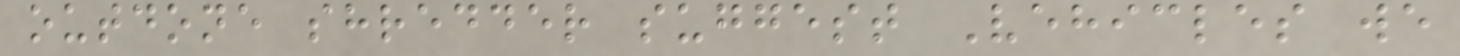outdone shredder suggest Vehicles we
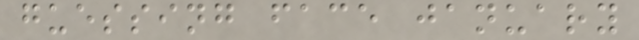guessing face january
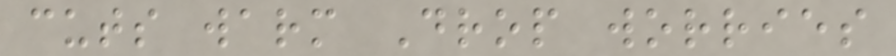cuts warm Drop worries
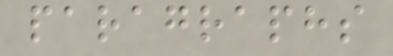paragraphs
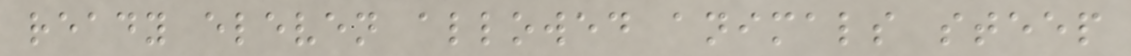ready eleven allowed animals steep
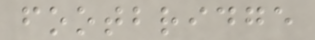footbridge
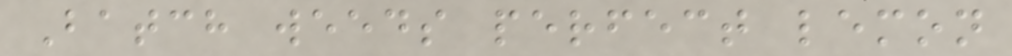Batch weeds perfect lemon
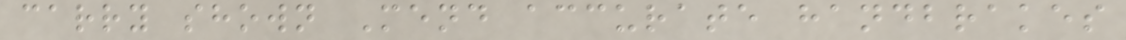carry shown Mend accurate handbrakes
